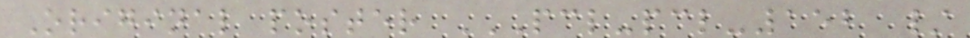Original poster PCL-PCL-152 /
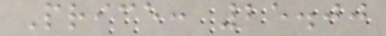Price: 25.00
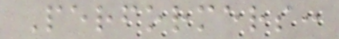Performers:
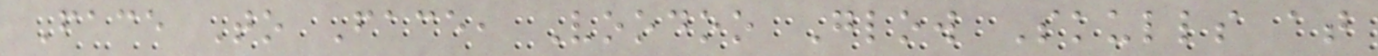Face To Face, Voodoo Glow Skulls at
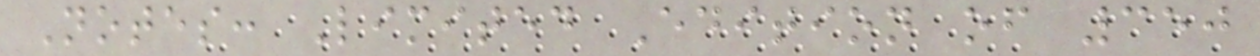Notes: Limited Edition of 350
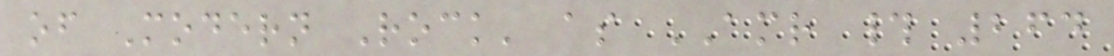of Modern Rock' as AMR # 264
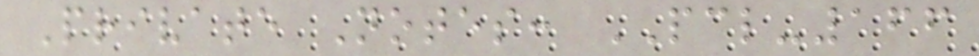Private Notes: PCL-166
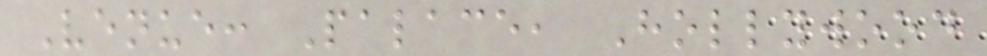Venue: Palace, Hollywood
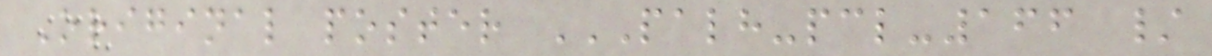Original poster PALH-PCL-166 /
